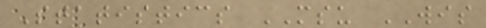Statistics MSU WIS
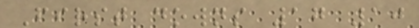First downs 17 10
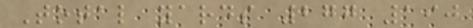Total yards 277 190
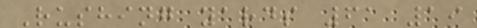Rushing yards 61 19
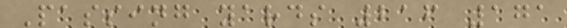Passing yards 216 171
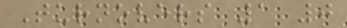Turnovers 1 0
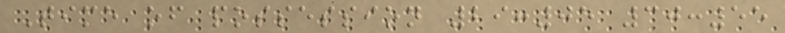Time of possession 29:05 30:55
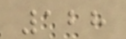128
